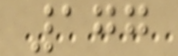177
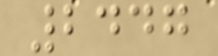2447
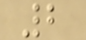2
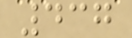437
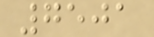7501
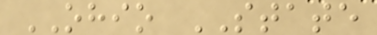OHIO STATE
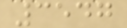3547
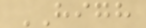HIGH
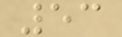53
